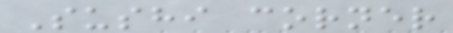Sushi corner
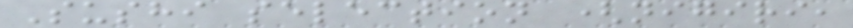Sushi selection (nigiri,
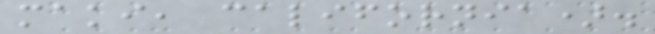maki, california).
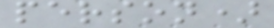person)
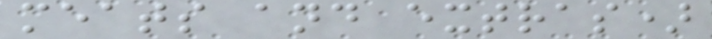meats and extras)
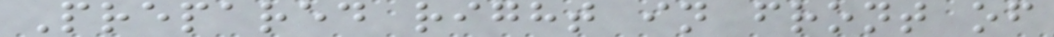Prepared right in front of
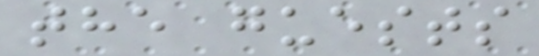the guests
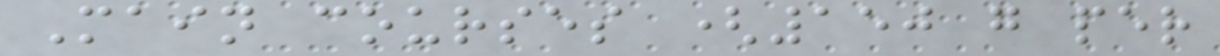Main courses (150 g per
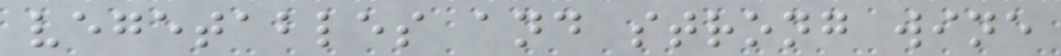vegetables and strong wine
